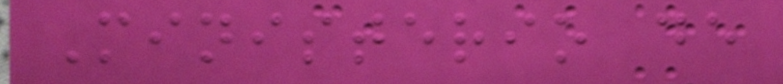Ministerio de
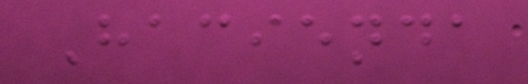Hacienda
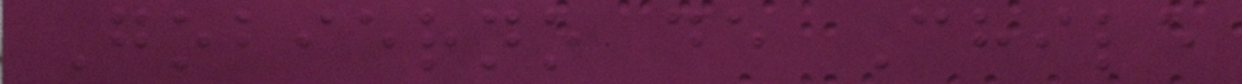Gobierno de Chile
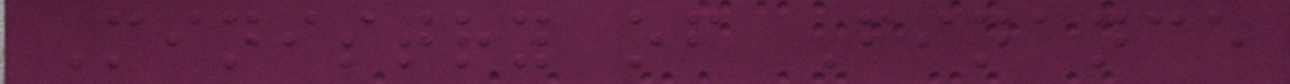Ministry of Finance
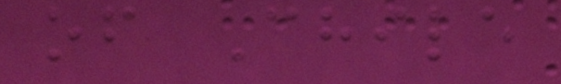of Chile
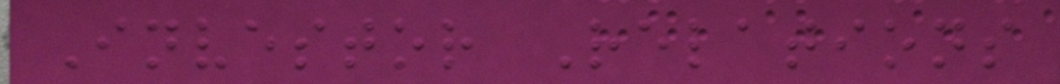Investor Relations
